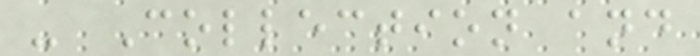- Collection and
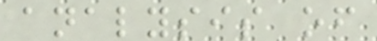analysis of
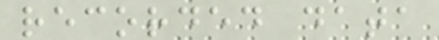recorded data
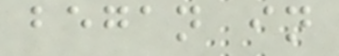began in
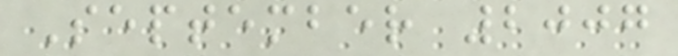September 2007
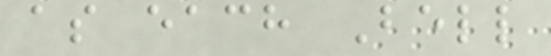as each Bell
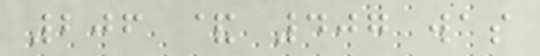206 & 407 was
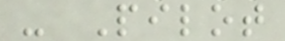- Pilot
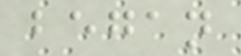began
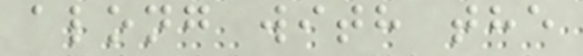along with the
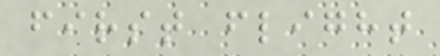first flight
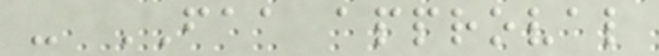- FAA approval
